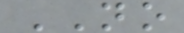NO
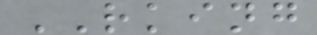RKING
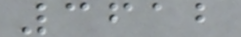3612
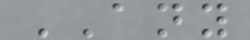ANY
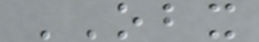OBX
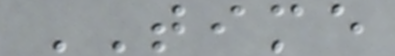TIME
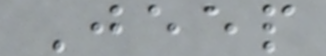Jeep
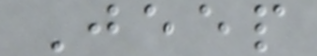Jeep
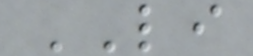LI
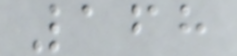168
